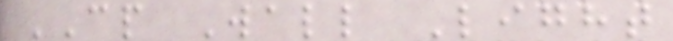CP Wall Light
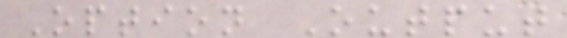Option Output
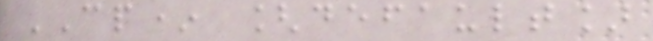CP* [default]
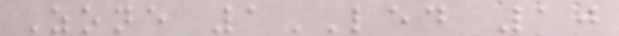Zone 1LED 10
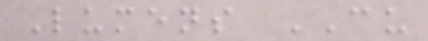Lumens CU
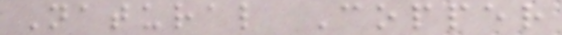Natural Copper
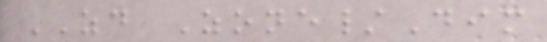ZD Zone/Dim
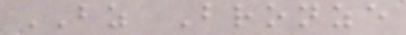BZ Bronze
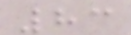83
